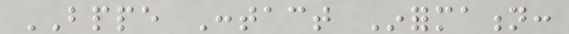BPPE Contact Information:
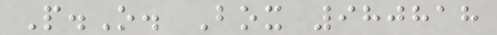P.O. Box 980818
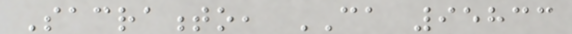Sacramento, CA 95833
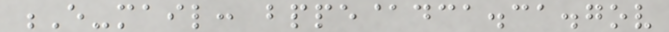E-mail: bppe@dca.ca.gov
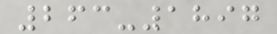263-1897
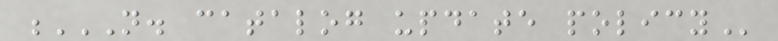N. CATALOG UPDATE POLICY
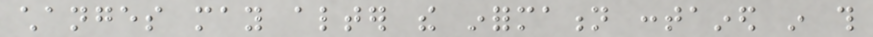changes may alter the information contained in this
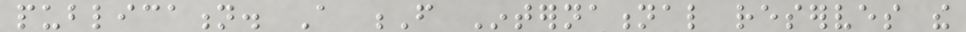publication. A F International reserves the
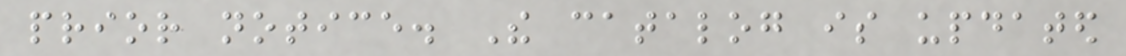prior notice. The catalog is updated
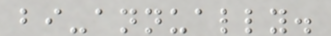bi-annually.
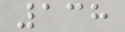138
